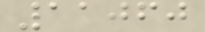11060
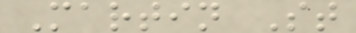Martin St
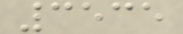3535
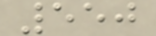550
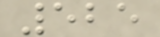525
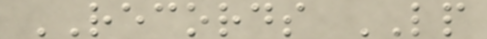RECORDS LP
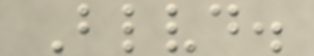Blvd.
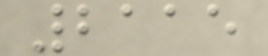2115
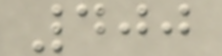400
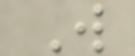W
